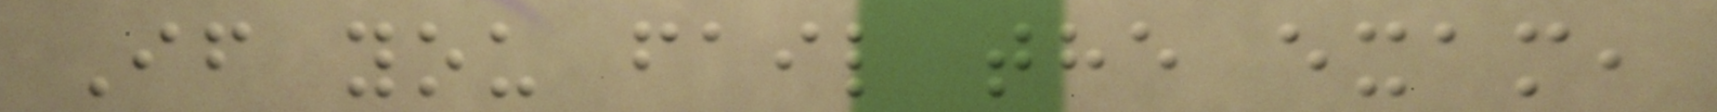If you fail the exam,
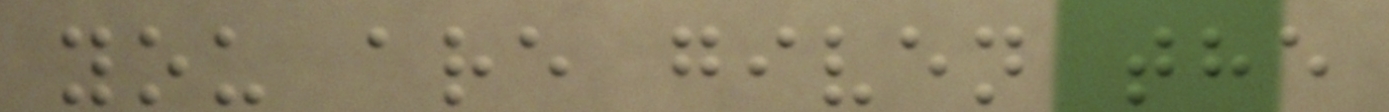you are given the
